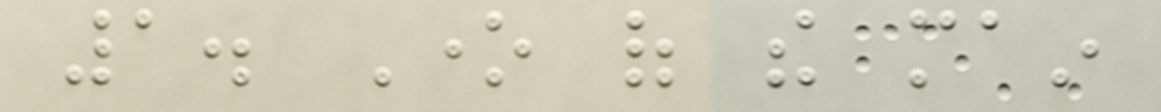1. One of the main
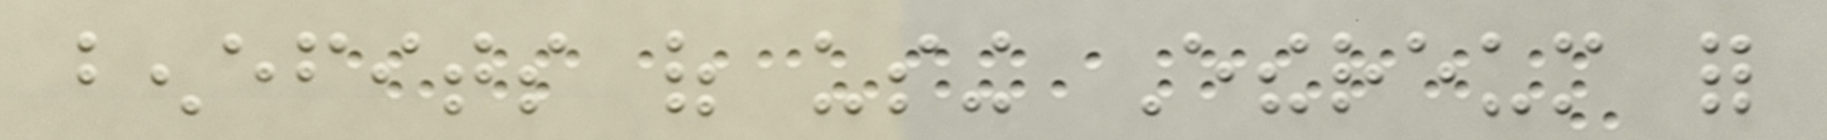benefits of using Ethereum for
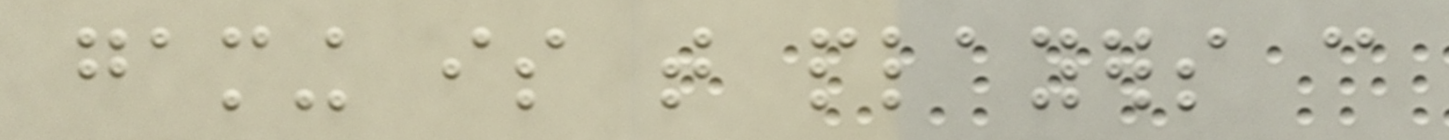gaming is that players can
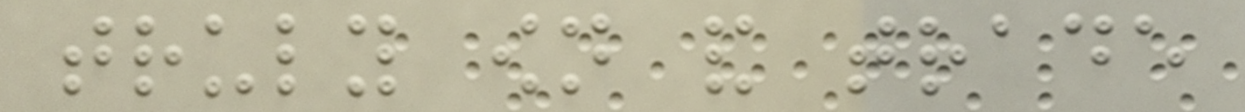truly own and trade
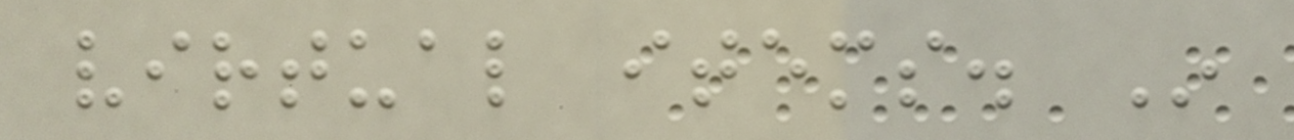virtual items. In
